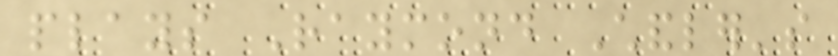plays Raymond Chandler's
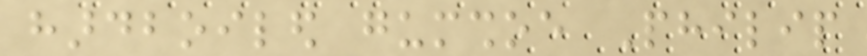hardboiled gumshoe Philip
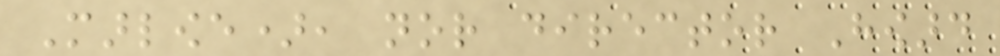Marlowe), nor director Howard
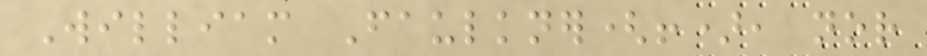William Faulkner(!), nor
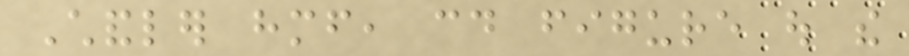Chandler himself, could figure out the
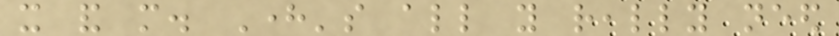it and more. Here's all you really need
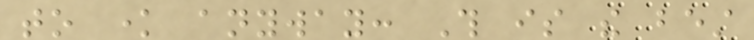to know anyway: This is the best
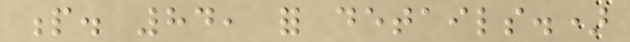p. 84, for details.)
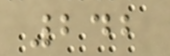242
